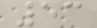53
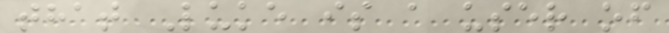that Luke is a user of
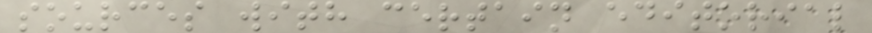sources with certain editorial
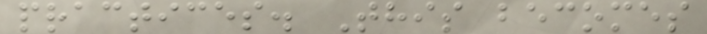practices. This becomes
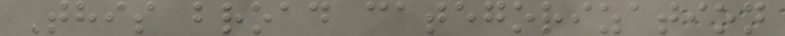This broad categorization
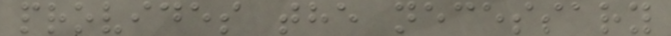provides the necessary
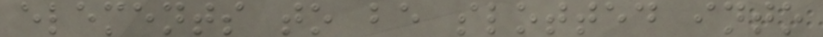elements to be slotted into
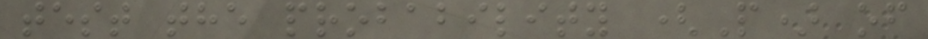test the probability (P) of
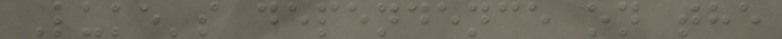Luke's dependence on the
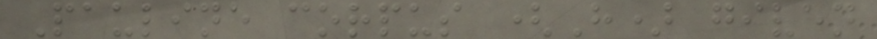Pauline corpus (H) given
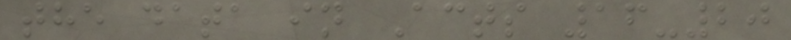the data in Acts 16-20
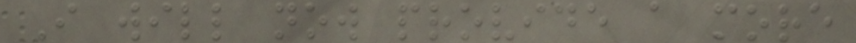I will now provide a more
